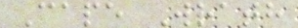Cape Wrath
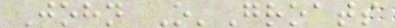John O'Groats
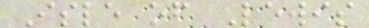Isle of Lewis
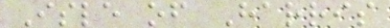Isle of Harris
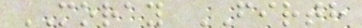MORAY FIRTH
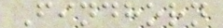Findhorn
